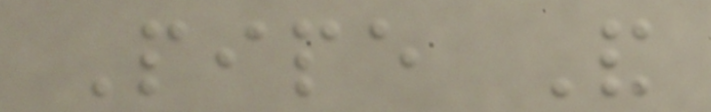Pipe And
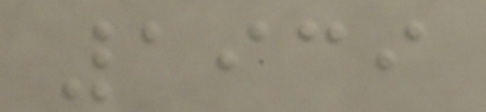1939
